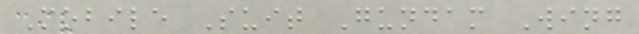Mobile Suit Gundam Wing
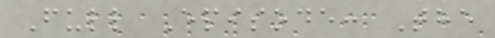Full Episode: The
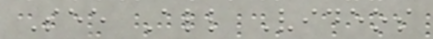See All Videos
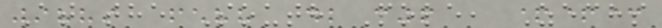At the South Pole, Zechs
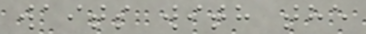waits with the
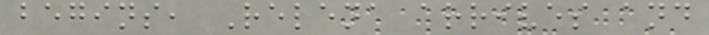begins, Relena arrives and
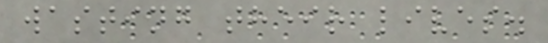wasting their lives.
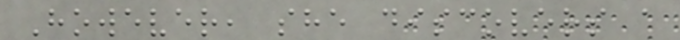However, she discovers a
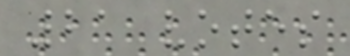21 votes
